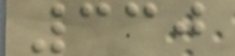330
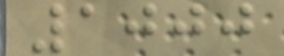1000
